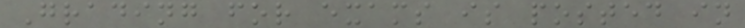Grading for exams is posted in
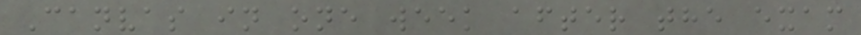Canvas in one week after the exam
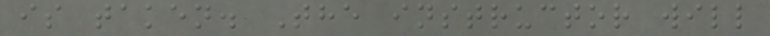is taken. The instructor will
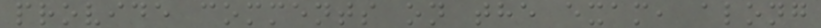provide comments on the exam, along
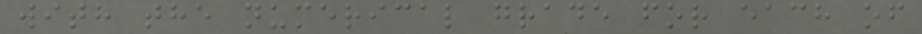with the numerical grade for each of
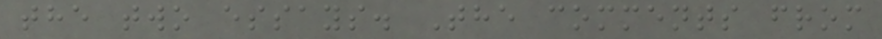the two essays. The comments from
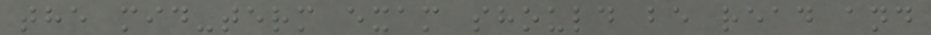the mid-term exam should be read and
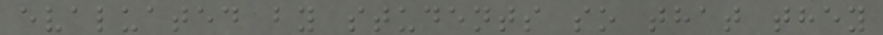evaluated by students so that they
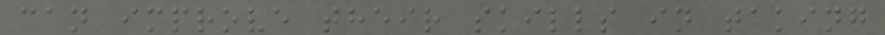can improve their skills in taking
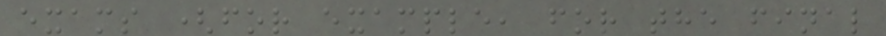exams (for example, for the final
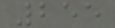255
